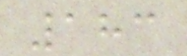183
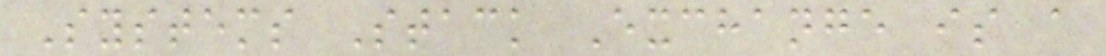Systems Stack Exchange is a
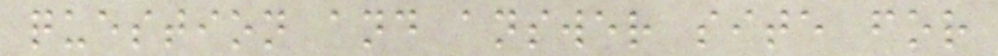question and answer site for
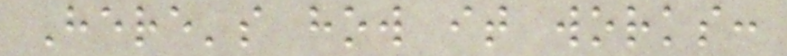Here's how it works:
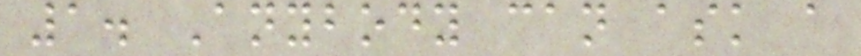1. Anybody can ask a
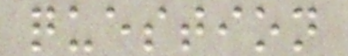question
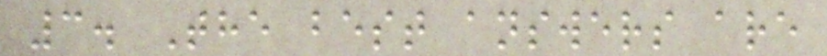3. The best answers are
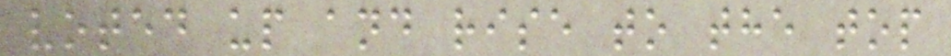voted up and rise to the top
